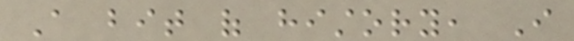A bit of history, I
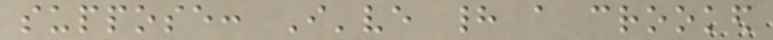suppose: I've had a crooked
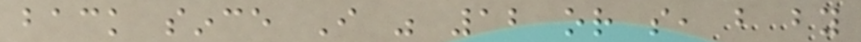back since I was 12 or so, but by
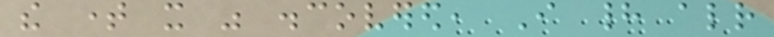the time it was discovered, I had already
